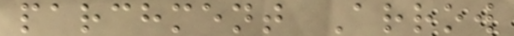parchment Arrow
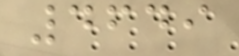4649
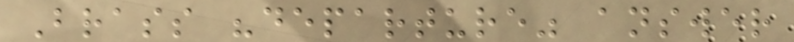Brass "departure" answer
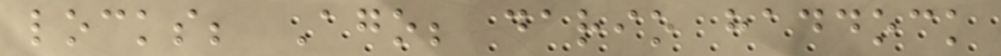locks; Ago; dario haddock
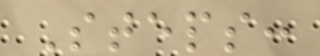Steps:
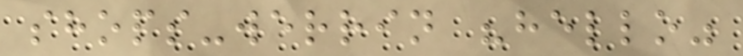shops-werrin "hello"
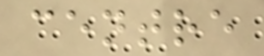centre
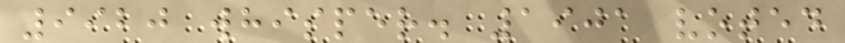9920 whisper. 1901 voted
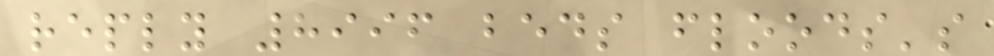reply 8996 beds floods's
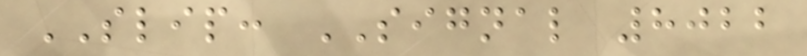SLIP: SIGNAL 8022
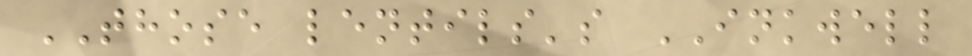THOSE lentils's INKWELL
